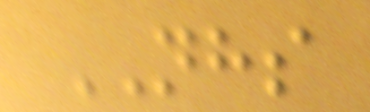NHS
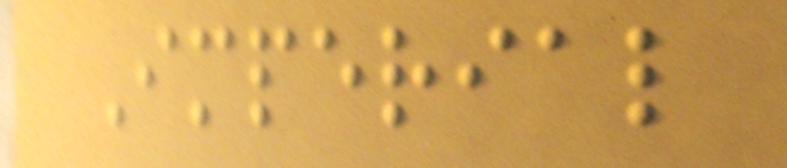Imperial
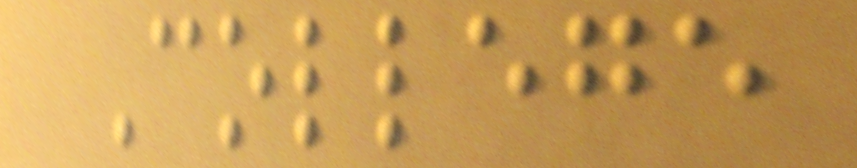College
